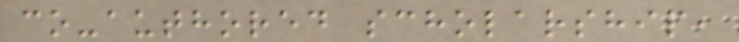co-authored scholarship,
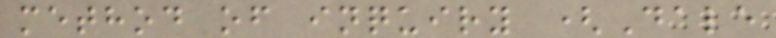method of inquiry (Dale
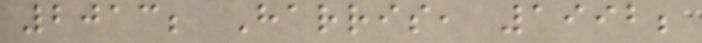2013; Harris, 1992;
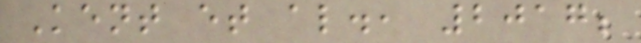Kent et al., 2017;
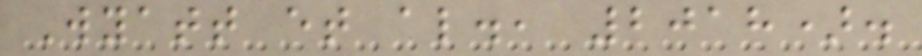Wyatt et al., 2018).
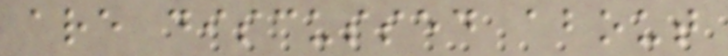are discussed about
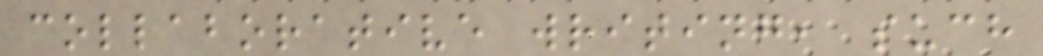collaborative writing, such
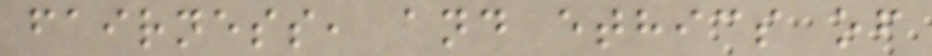fairness, and ethics of
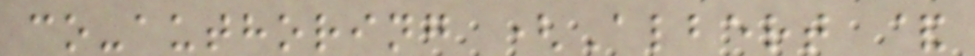co-authoring (Albert &
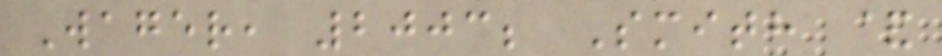Wager, 2003; Smith &
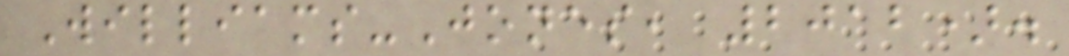Williams-Jones, 2012).
